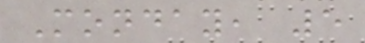Monday, 5
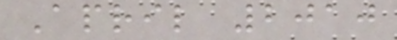April 2010
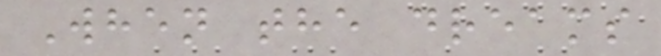When the dreams
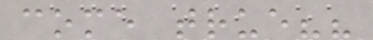come true??
